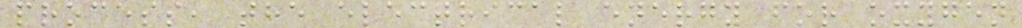process, the electrical energy for oxygen
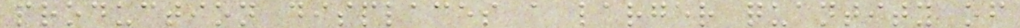production displaces a larger quantity of
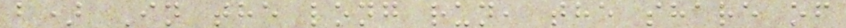b) In the long run, the share of
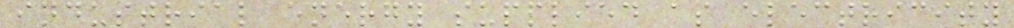industrial energy supplied as electricity
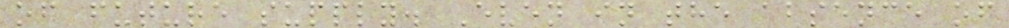of future supply. Even in the absence of
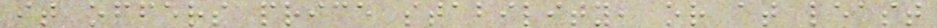it offers price stability, or at least
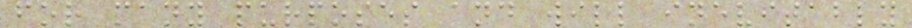for many purposes and will inevitably
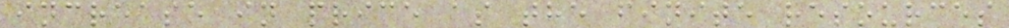increase in price as the finite resources
